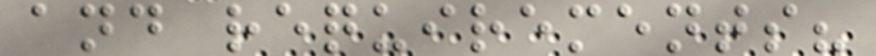and requirements?
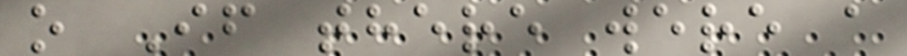o If there were a
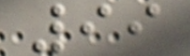99
